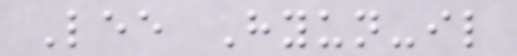Lee Hyun-il
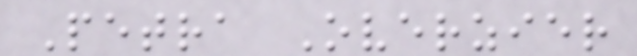Petra Overzier
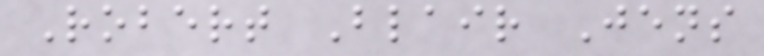Robert Blair Jens
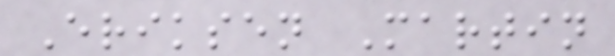Eriksen Martin
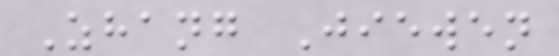Zhang Jiewen
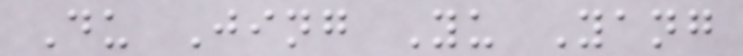Du Jing Yu Yang
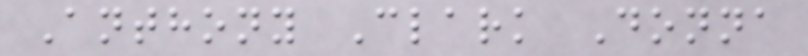Anthony Clark Donna
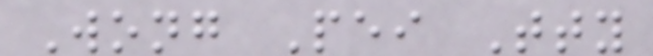Wong Pei Tty
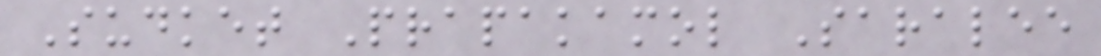Sudket Prapakamol Saralee
